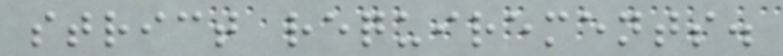strict requirements.
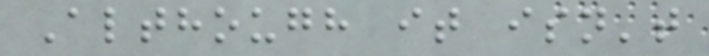Although it isn't
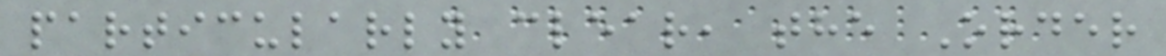particularly clear, the Order
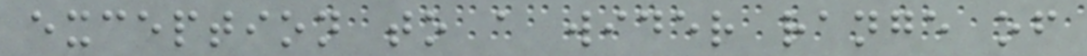exception to a wider range of
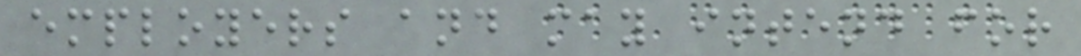employers and may intend for
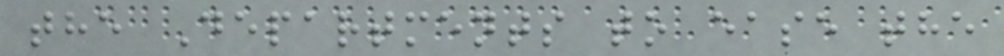the Departments to ease the
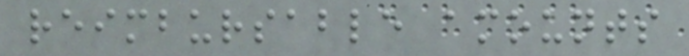reimbursable amounts
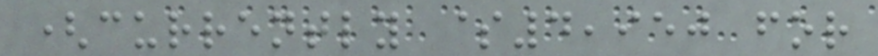(currently $4,950 for
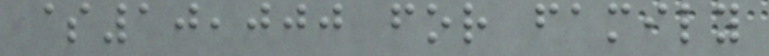$10,000 for family
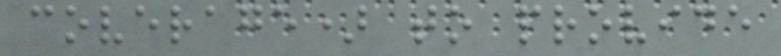coverage) to provide
